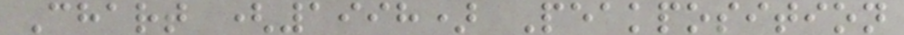Chart (1998) Peakposition
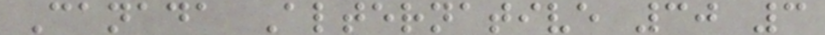Canada Alternative 30 3
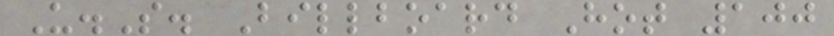U.S. Billboard Hot 100
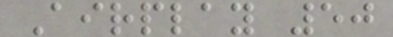Airplay 50
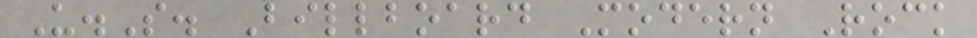U.S. Billboard Modern Rock
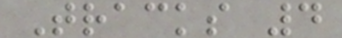Tracks 4
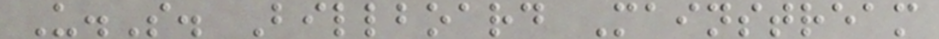U.S. Billboard Mainstream
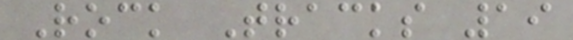Rock Tracks 19
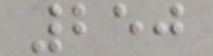250
